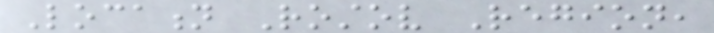Location Rostov Region,
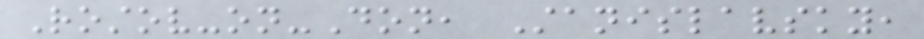Rostov-on-Don, Stanislavsky,
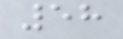58
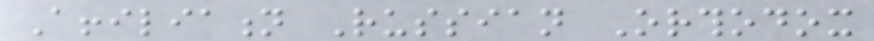Affiliation Russian Orthodox
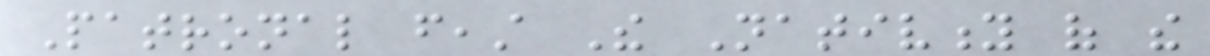Patronal feast The Nativity of the
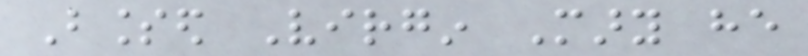Blessed Virgin Mary he
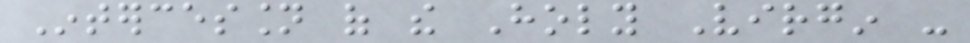Intercession of the Holy Virgin -
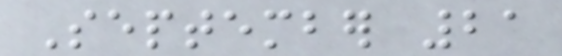September 21
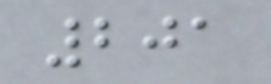201
